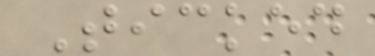Ticked
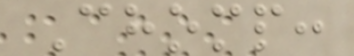Chomp:
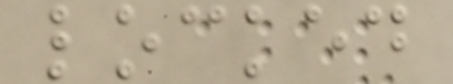locked
